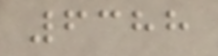6388
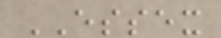ESSEX
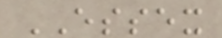ESSEX
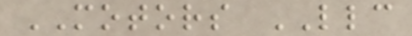MOTORS LLC
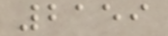2159
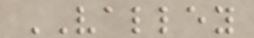VALLEY
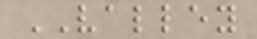VALLEY
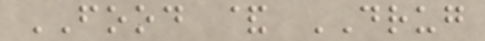FOOD & DRUG
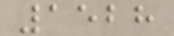1528
